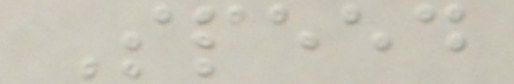Speed
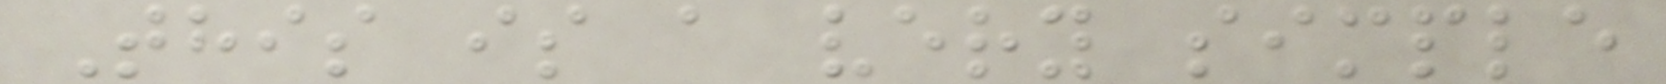This is a very simple
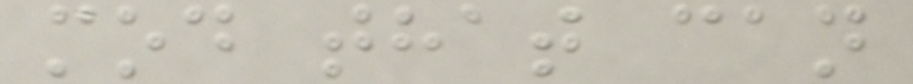mod that can
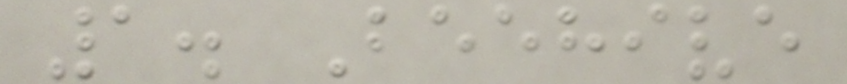1. Beehive
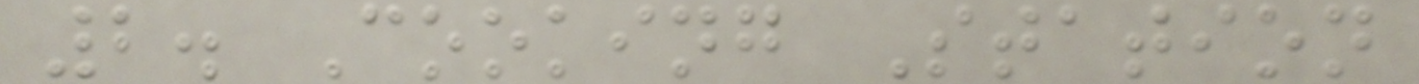2. Cooking Station
